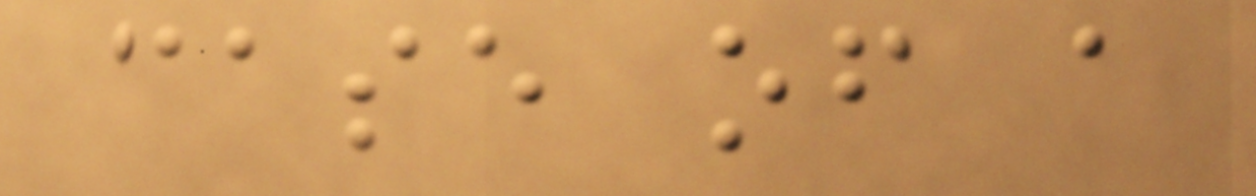case of a
